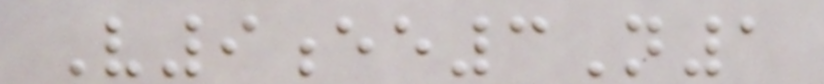V9ee3N1
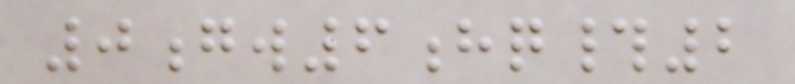0gw6hq#2
